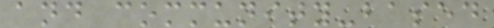and community-based
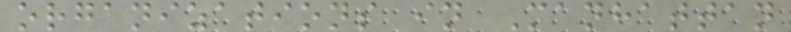organizations in Manhattan
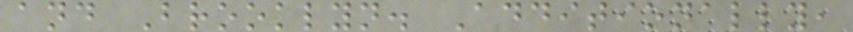and Brooklyn. Additionally,
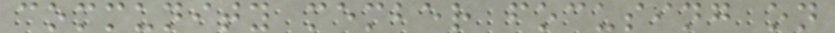community member focusing on
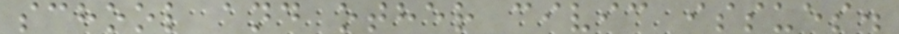school and other civic issues.
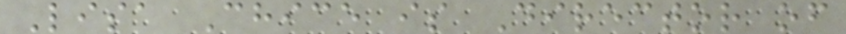Lisa Chice is Director of
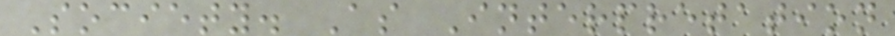Society. As Interpretation
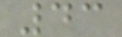43
